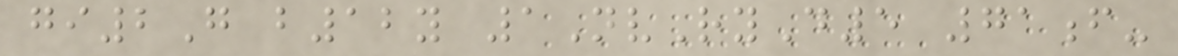gi2G b12y 1NvRyD5 71f-
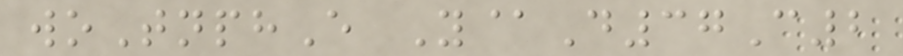woTnphE Y@D37C2
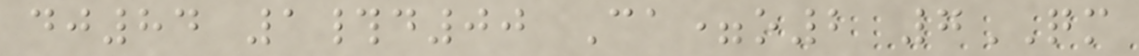dj84 1#d00 Ca=o2 7QM
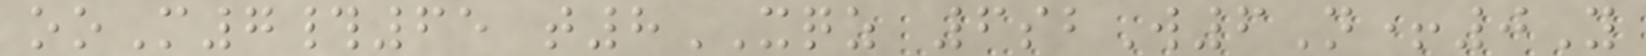ooM7#65 t8XQZ 6sbW6N+0Y
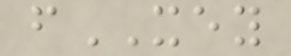fXEY
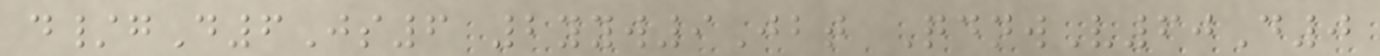d/gD6Js6 2yyw9Jbt QdnwV60D0
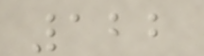122
